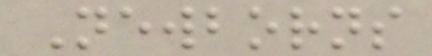Newborns
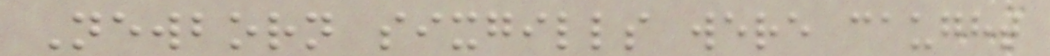Newborn sixgills were caught
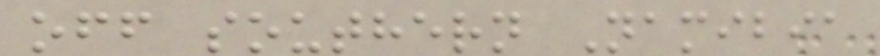off southern Namibia
